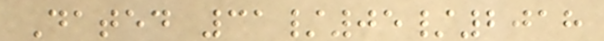Dated 31/05/2018
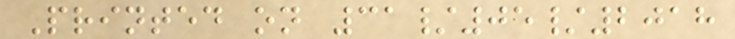Printed on 31/05/2018
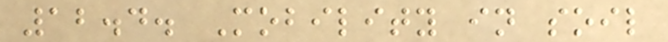12.4. Mobility in soil
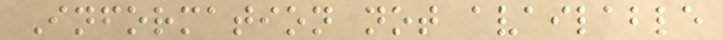Information not available
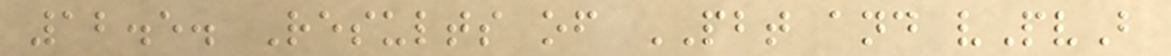12.5. Results of PBT and vPvB
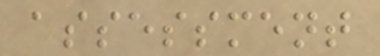assessment
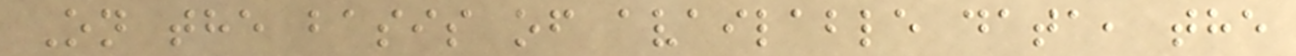On the basis of available data, the
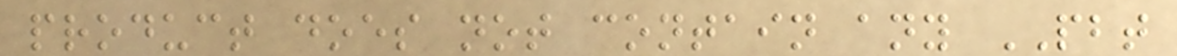product does not contain any PBT
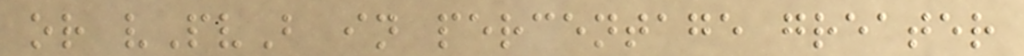or vPvB in percentage greater
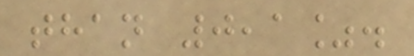than 0,1%.
